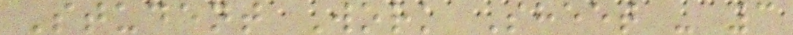Student Work Sheet - 3
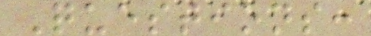Questions:
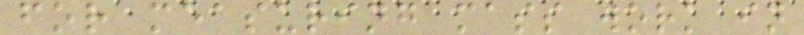for measuring mass work in
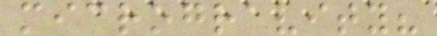microgravity?
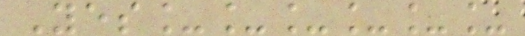Yes______
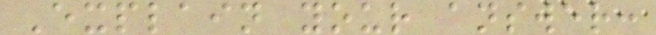Explain your answer:
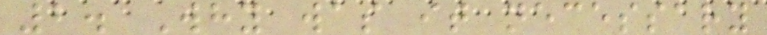2. Why was it necessary
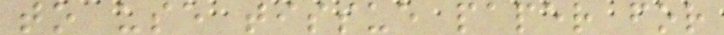to use tissue paper for
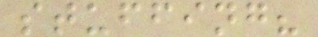stuffing?
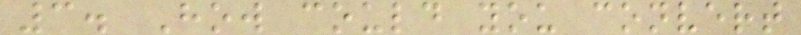3. How could you convert
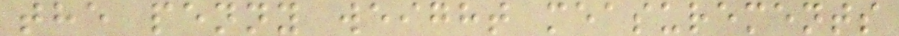the penny weight measurements
